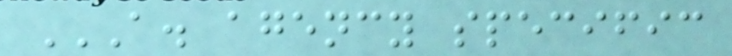A. AGENCY SPECIFIC
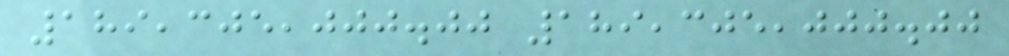189,305,000.00 189,305,000.00
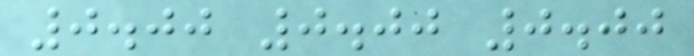0.00 0.00 0.00
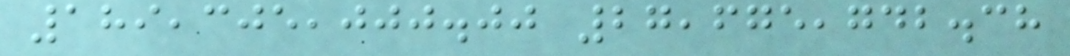189,305,000.00 27,675,742.38
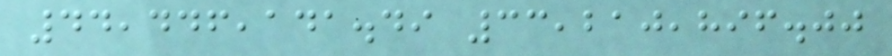44,446,141.49 33,210,896.00
